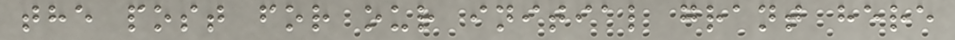the post for our initial grant here
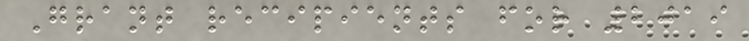Grant recipients for 2019
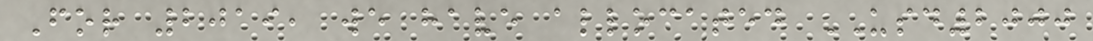For 2019, we have allocated USD2000
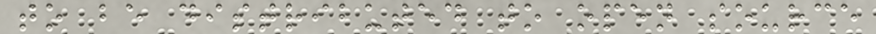to be distributed to open source
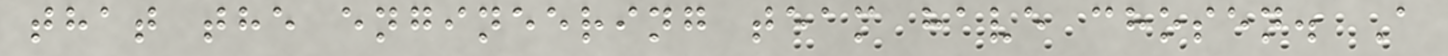that the engineering team have chosen. A
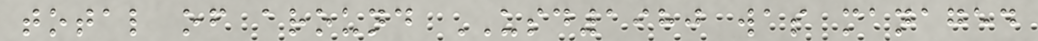total of around USD1980 was managed
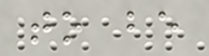to be
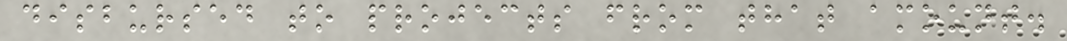disbursed to projects from that amount.
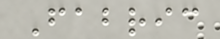Fabric
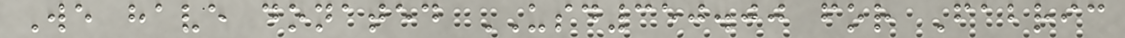We have donated USD350.00 for Fabric
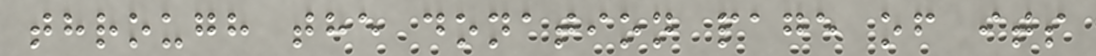through the donation page of its
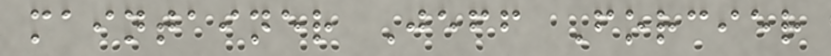maintainer Jeff Forcier
